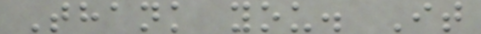Thank you. It
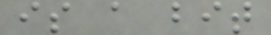is a bit
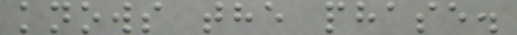knows the phase.
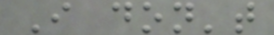I don't
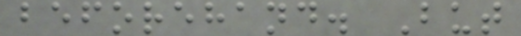beforehand. But
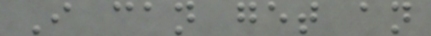I can get an
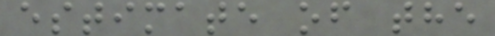estimate of the
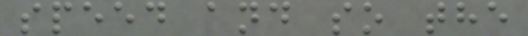speed and so the
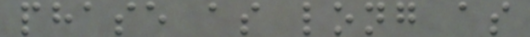phase as long as
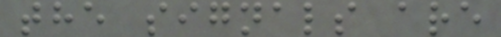the signals are
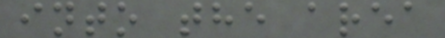into the area
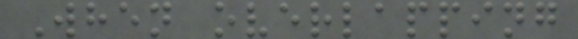When overlapping
